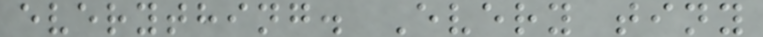everything. Every tiny
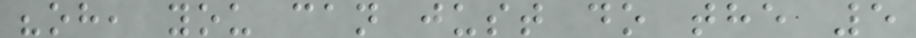"oh, you can just do the 5
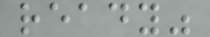ready"
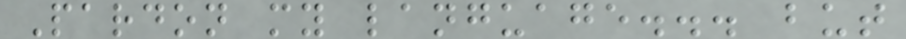Pardon my language... but
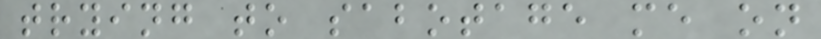trying to sabotage me on
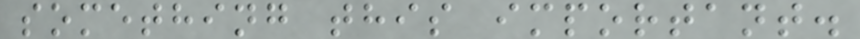something this important.
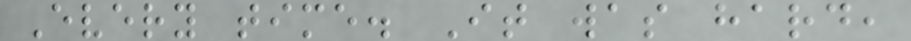Every time. It was hard,
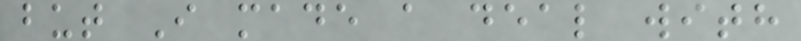but I made a deal with
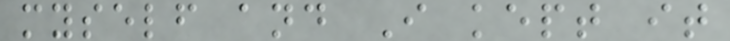myself and I kept it
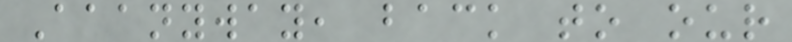Aaanyway, back to our
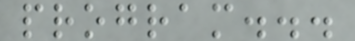program...
